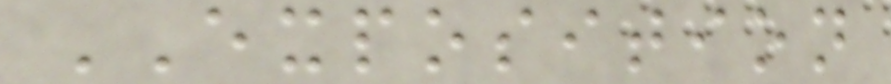EXPOSITION
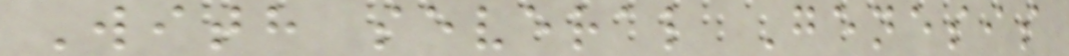With several Genesis
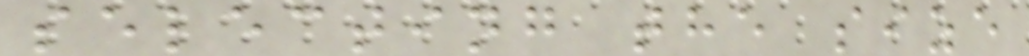selecting the size
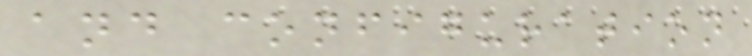and configuration
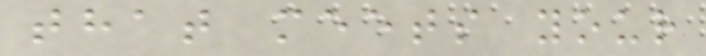that meets your
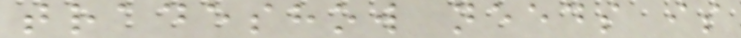tradeshow needs is
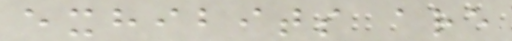exhibits are
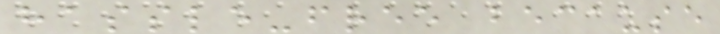hassle-free because
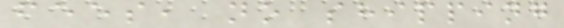fees, no shipping
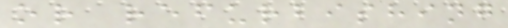or refurbishing
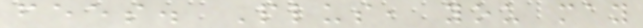fees. Plus, you may
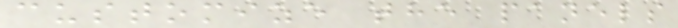customize the panels
